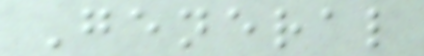General
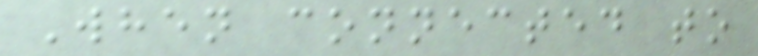When connected to
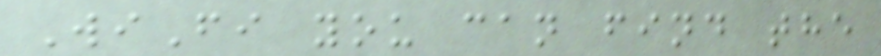WiFi you can find the
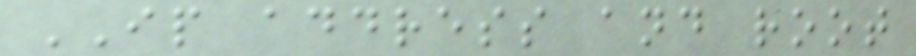IP address and root
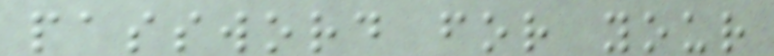password for your
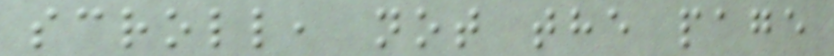scroll, not the page
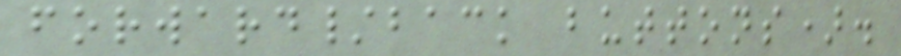forward/back buttons).
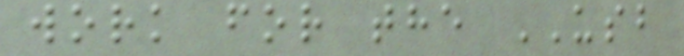work for the USB
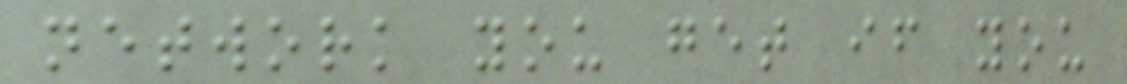network you get if you
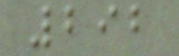292
